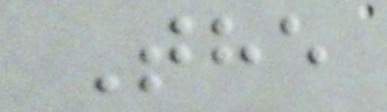The
